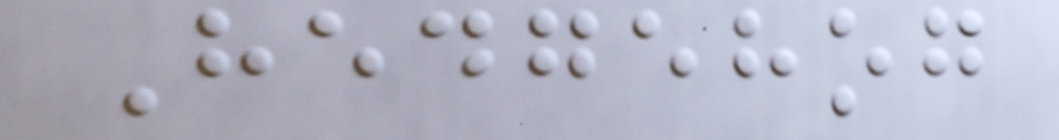Hedgehog
